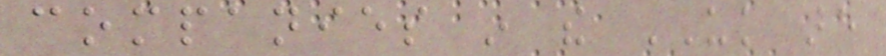companies in the UK are
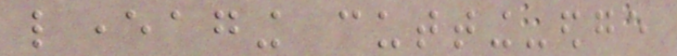leveraging cutting-edge
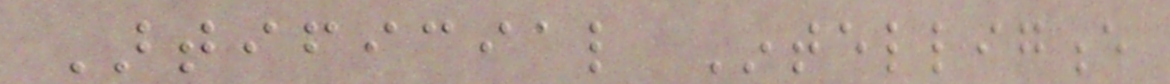Artificial Intelligence
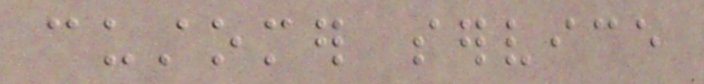customer service
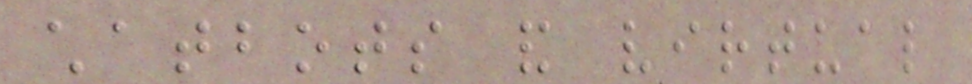chatbots and virtual
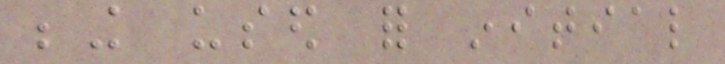being used for initial
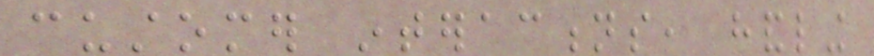customer interactions, handling
